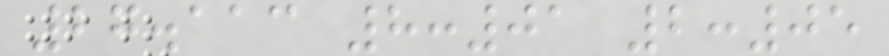27.113 8:01 2:05
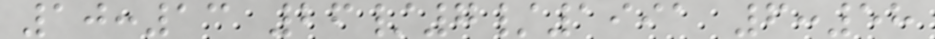10:13 26/7/1991 6:58
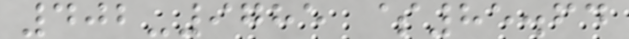402-9785 $85.64
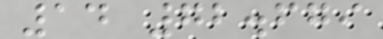14 72.679
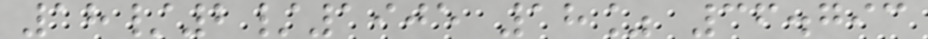18/2/1905 18% 36.793
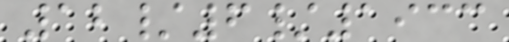12/6/1933
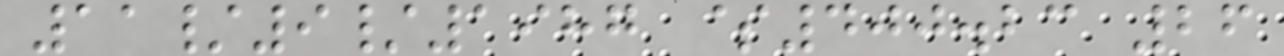11/9/1987 $400.23 26
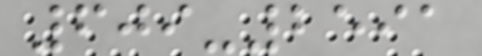609-2591
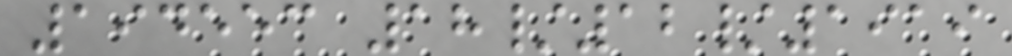194553 18/12/1919
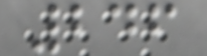246
